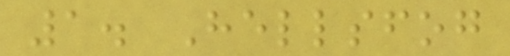1. Hellsfog
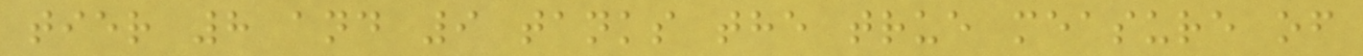tier 8 and 9 tanks the true measure of
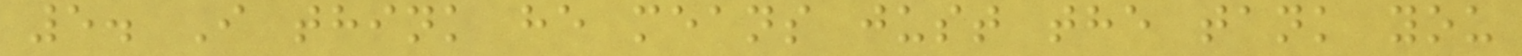5. I think he means just the tank you
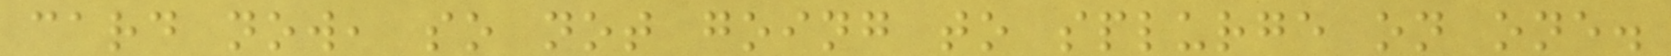card now, so not going to splurge on one.
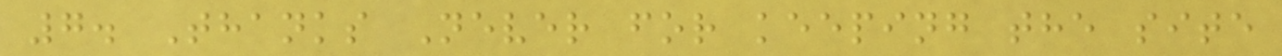7. Thanks Never for keeping the site
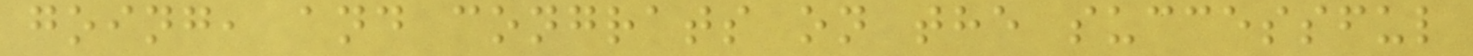going, and congrats on the successful
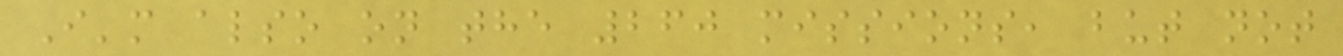I'm also on the 260 missions, but not
